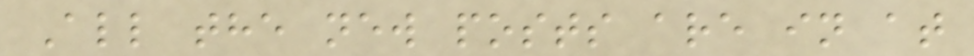All the new posts are in at
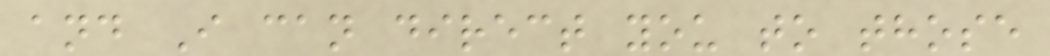and I can direct you to those
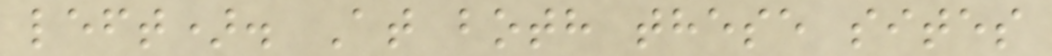left). At both these sites
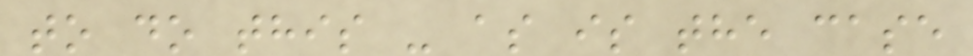to do this - as is the case
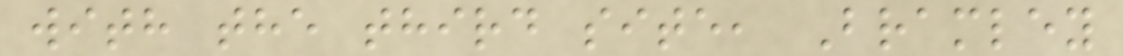with the third site, Bramley
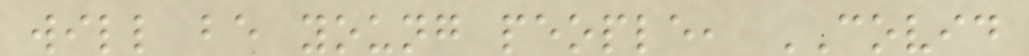will be young people, COVID
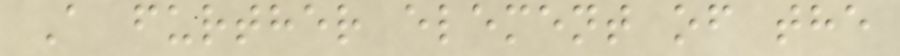A further element of the
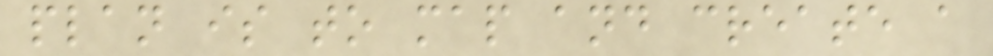plan is to map and create a
